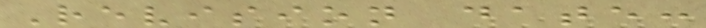Revision date:
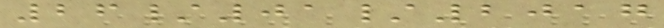26/01/2017
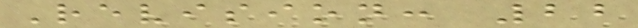Revision: 22
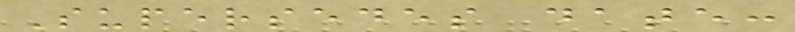Supersedes date:
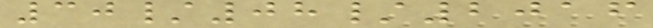30/08/2016
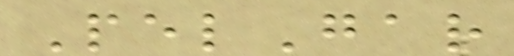PelGar
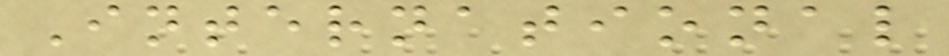International
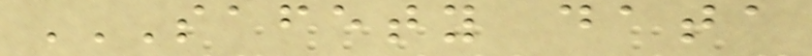SAFETY DATA
